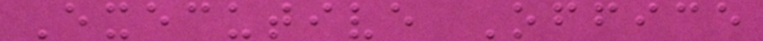Executive Office
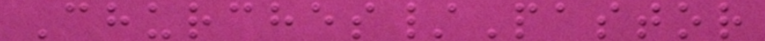Churches/Pastor
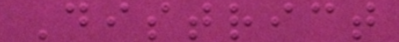District
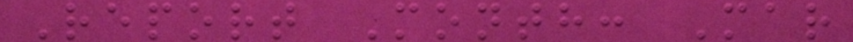Report Month: Mar
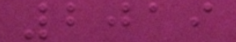2019
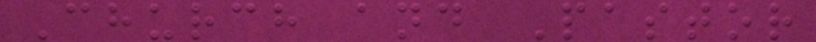Church and Pastor
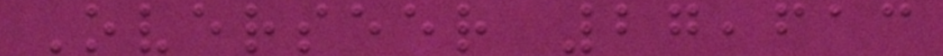Overseer 27,613
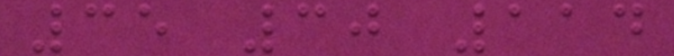35 30 114
